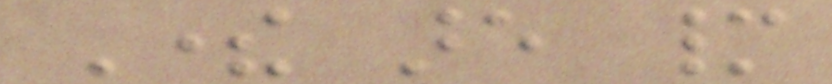There are many
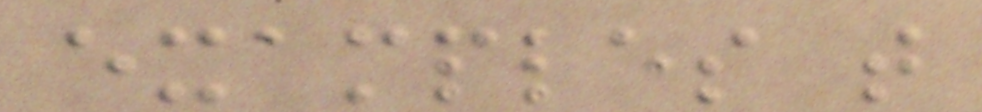examples that
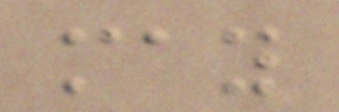may
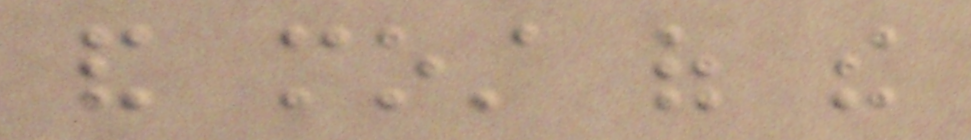and most of the
